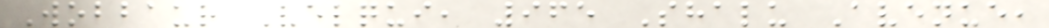Wobbaur Velqui, 965 Shalu Avenue,
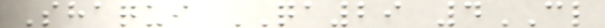Shaqui QA29 4CL
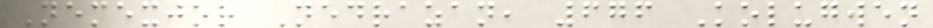Nemexjor Nedrazan, 676 Kolugwen
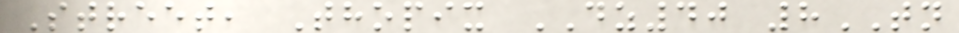Street, Thopix DZ40 8TN
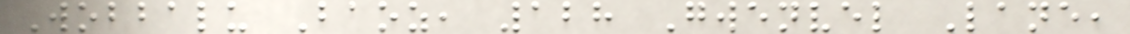Wobbalu Baoz, 128 Gwenvel Lane,
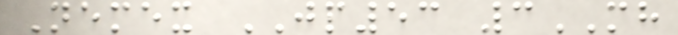Nemex JP53 3MH
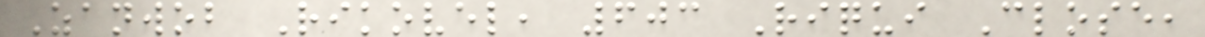Zanwob Rikovel, 603 Riqui Close,
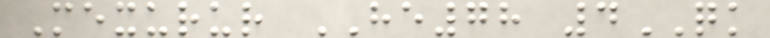Mexurur HE78 4QK
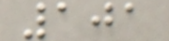101
